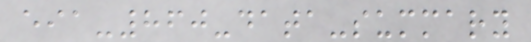eia-860-data-summary
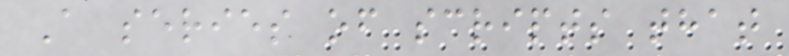A series of scripts that
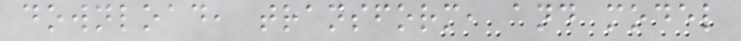download, transform, and model
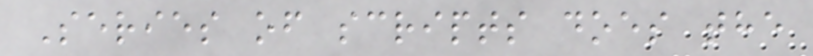Series of scripts does the
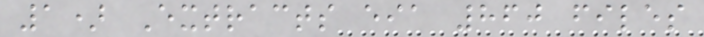1) Extracts eia 860 files
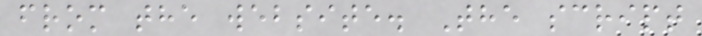from the website. The script
